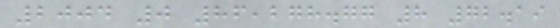2004 0 86,278.77 8 72.19
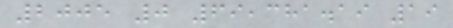2005 0 69,381.19 19
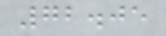72.05
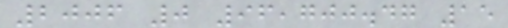2006 0 96,700.47 15
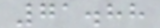71.88
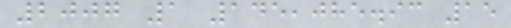2007 1 145,085.93 15
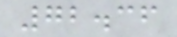72.36
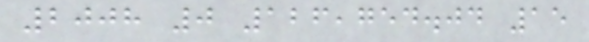2008 0 126,754.04 15
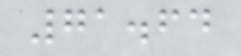71.64
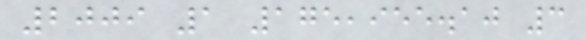2009 1 175,955.10 3
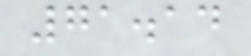71.14
